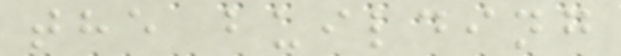the building
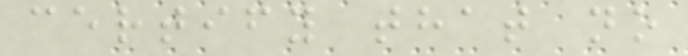certify that no
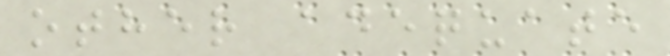other adequate
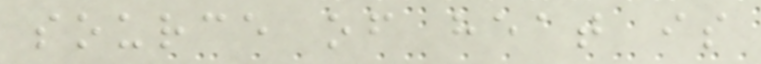source of heat is
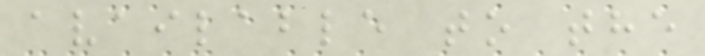available to the
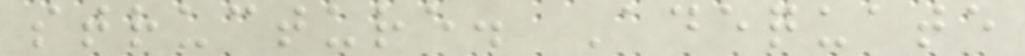structure. Adequate
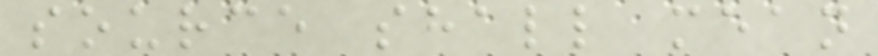source shall mean
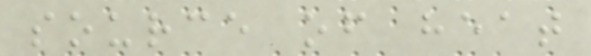source of heat
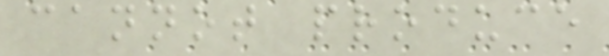cannot produce
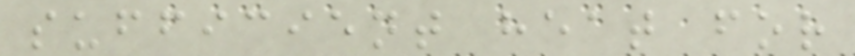sufficient heat for
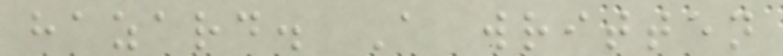hazard. A written
